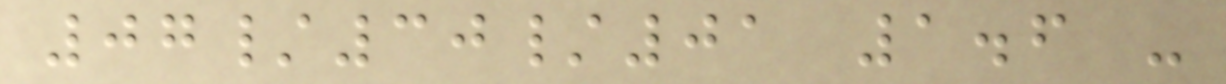07/30/01 1.6 -
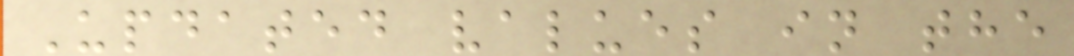Updated values in the
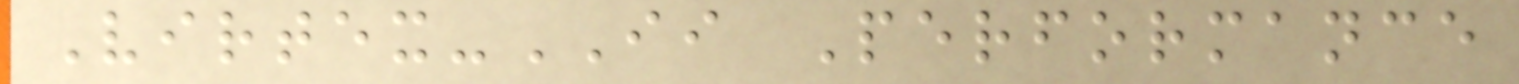Virtex-II Performance
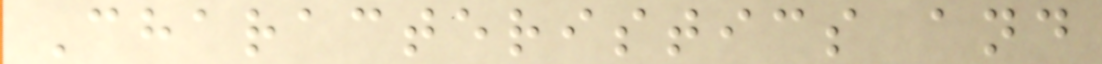Characteristics and
